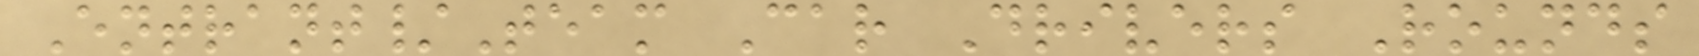Entrant/Team Car Drivers Rounds
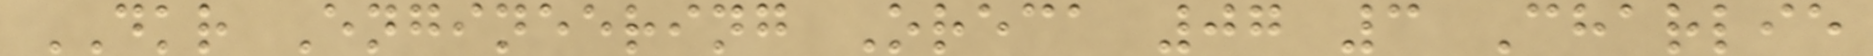DKR Engineering Oreca 07 3 Charlie
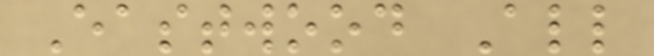Eastwood All
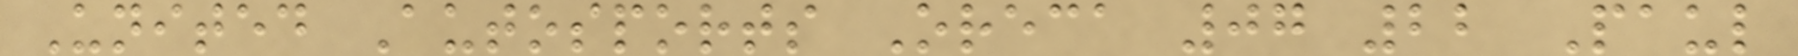United Autosports Oreca 07 22 Paul
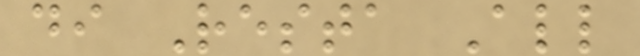di Resta All
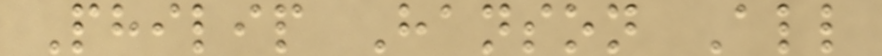Philip Hanson All
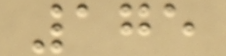175
